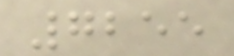7255
